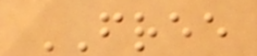FREE
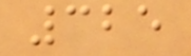325
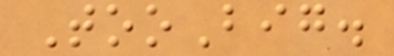TooBig.
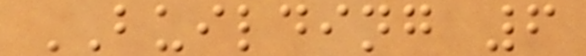BUILDING 6
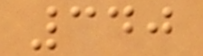340
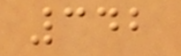342
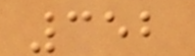352
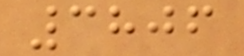3806
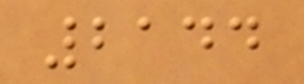2144
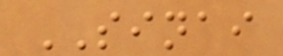SINAI
